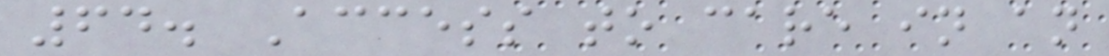64. Access to care in an
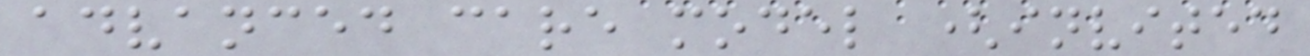advanced care model (invited
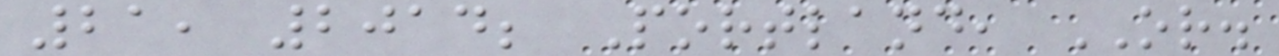21, 2014; Portland, OR.
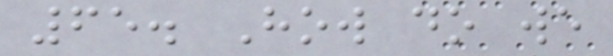65. How do we
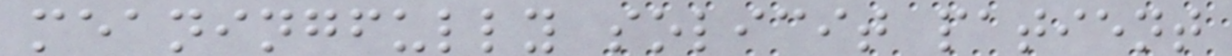meaningfully solicit patient
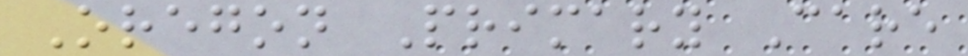Oregon Primary Care
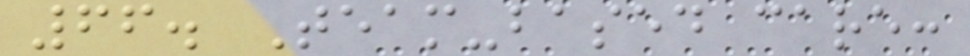66. Team-based care:
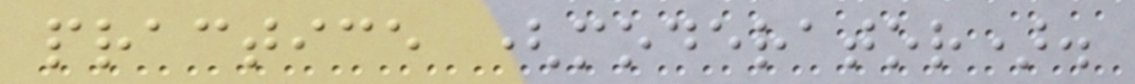practice (moderator).
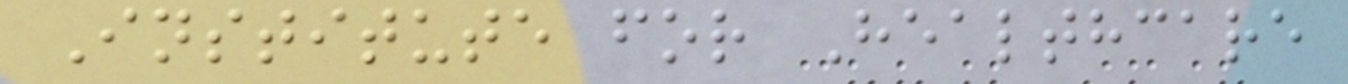Institute for Healthcare
